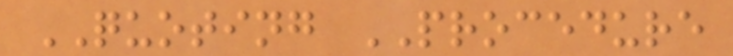QUOTING PROCEDURE
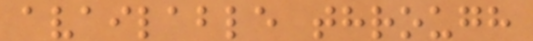available through
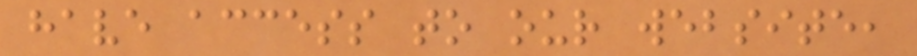have access to our website,
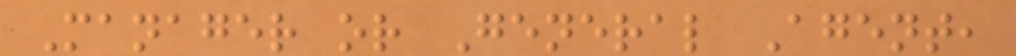Manager or General Agent,
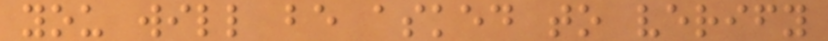you will be asked to verify
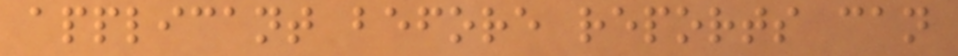applicant before reports can
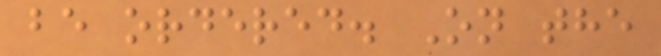be ordered. On the
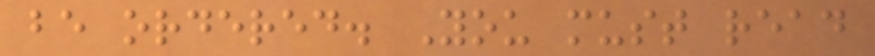be ordered. You must read
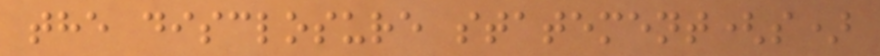the disclosure statement(s)
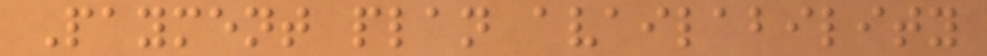Payment plan availability
